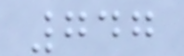747
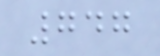747
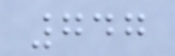747
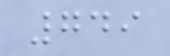749
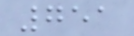751
